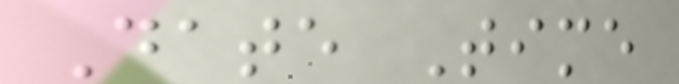Date Time
